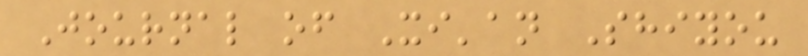Journal of Xi'an Shiyou
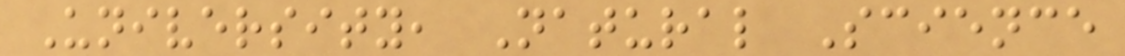University, Natural Science
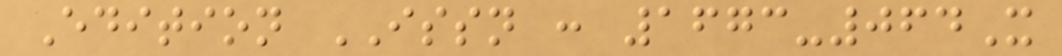Edition ISSN : 1673-064X
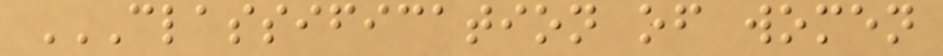CLASSIFICATION OF WOMEN
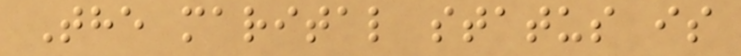The marital status is
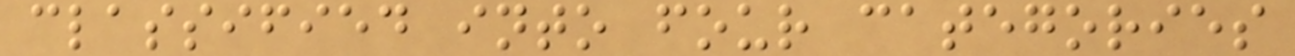classified into four categories
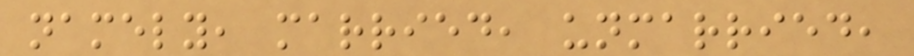namely, married, unmarried,
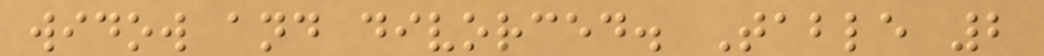widow and divorced. Table 2
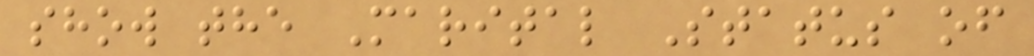show the Marital Status of
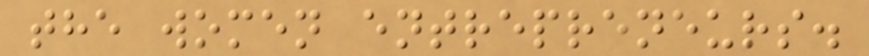the women entrepreneurs.
